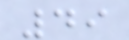49
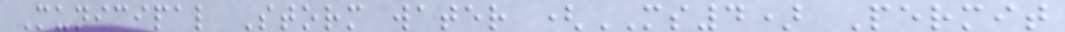Municipal Storm water (MS4) Permit
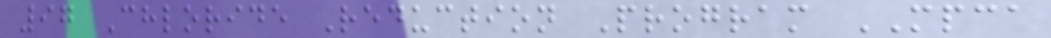97 Chloride Reduction Program MPCA
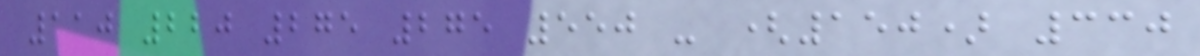110 220 275 275 550 - (150) 330
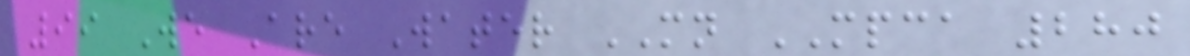99 We Are Water MN MPCA 280
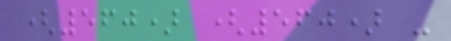(560) (560) -
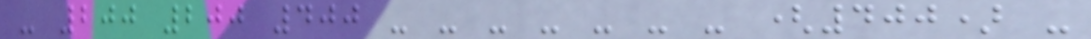- 200 200 400 - - - - - - - (400) -
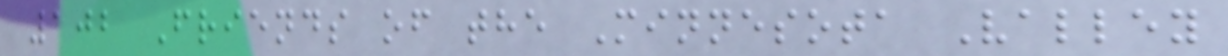102 Friends of the Minnesota Valley
